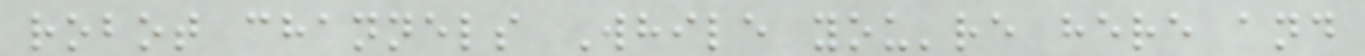robot channels While you're here and
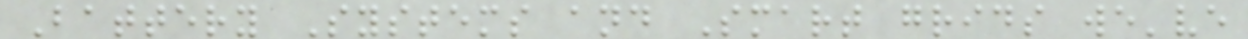Battery Systems and Smart grids we've
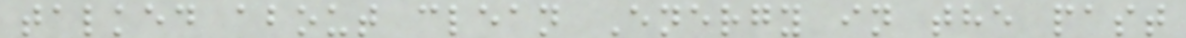talked about clean Energy in the past
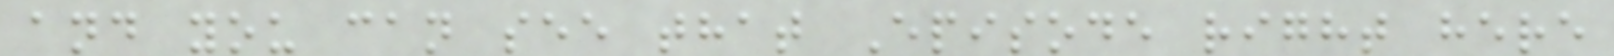and you can see that Episode right here
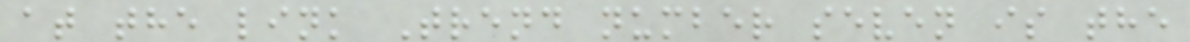at the link Trend number seven is the
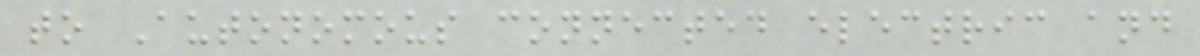to Autonomous connected electric and
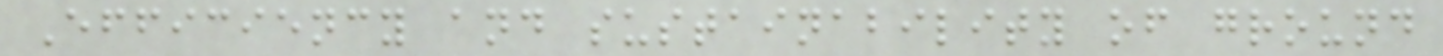Efficiency and sustainability of ground
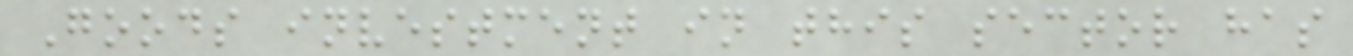Goods investment in this sector has
